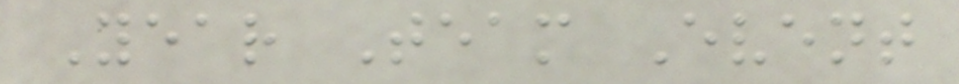Year Team Event
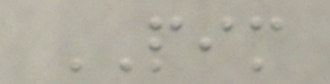PIM
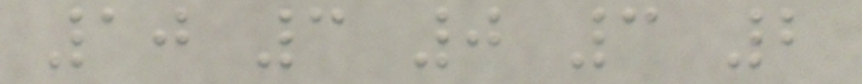10 3 0 3 2
